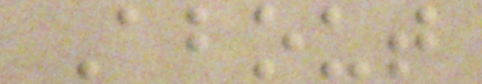About
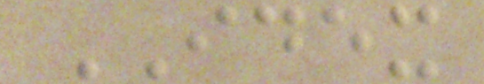IDEX
